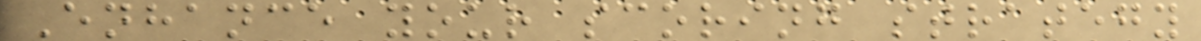Enhance your scoring strategy
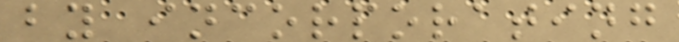by incorporating
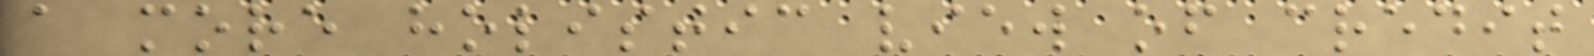a more holistic view of credit
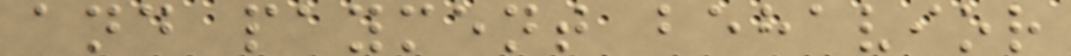and payment behavior
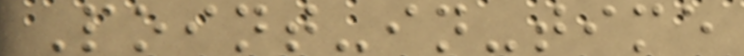Point-in-time
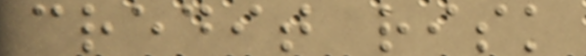credit risk
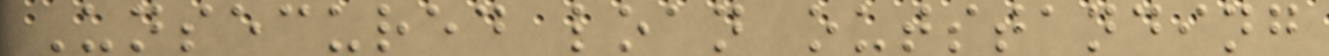Unsecured loan outstanding
